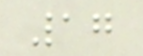17
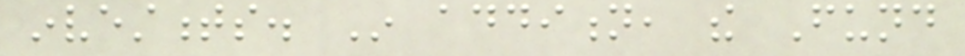investments. In addition, the Fund
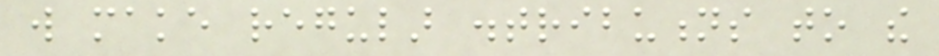will make regular distributions to the
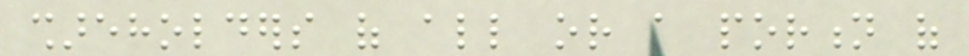shareholders of all or a portion of
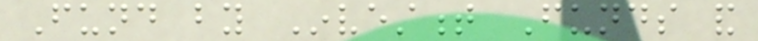Fund by Investment Funds and
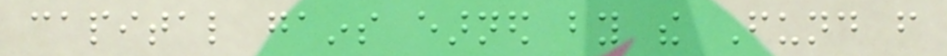capital gains earned by the Fund from
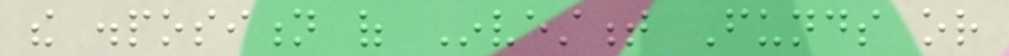the disposition of Investment Funds or
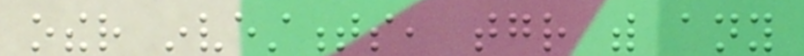other investments, together with any
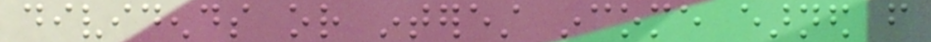dividends or interest income earned from
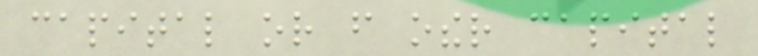capital or from other capital
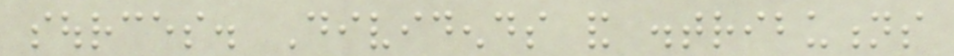sources. Dividends and distributions
